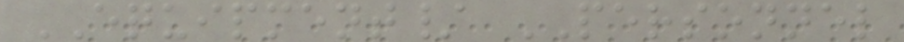EQUIPMENT/ PERSONNEL
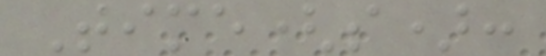Time(s):
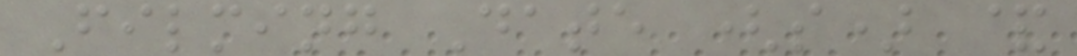Filming Date (s) &
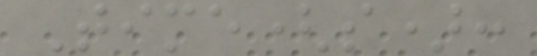Time(s):
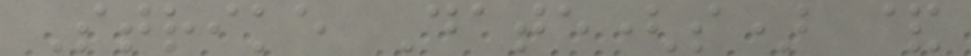Strike Date(s) &
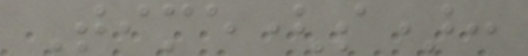Time(s):
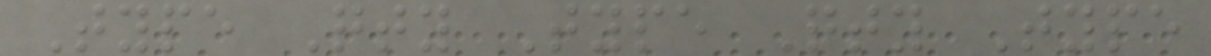Type Qty Type Qty Type
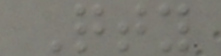Qty
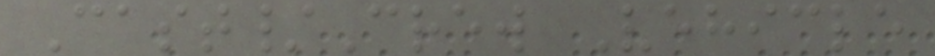Cast/Crew Vehicle
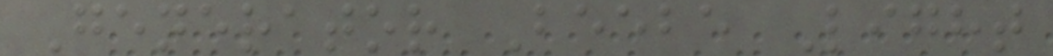Generator Beebe Light
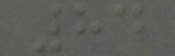84
